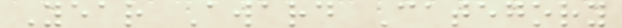Year Award Category
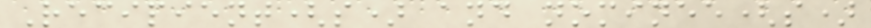Recipient(s) and nominee(s)
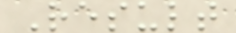Result
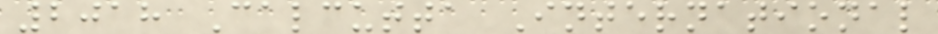2018 Calcutta International
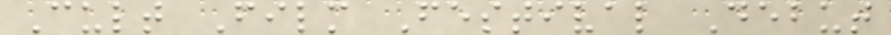Cult Film Festival Debut
